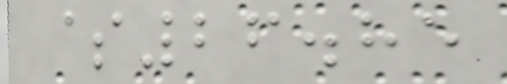$26.85
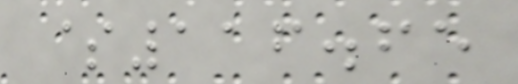$116.65
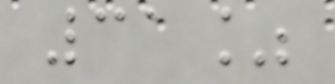31%
